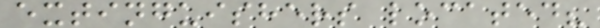extinguishers located?
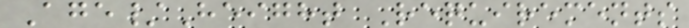Age/Height Requirements
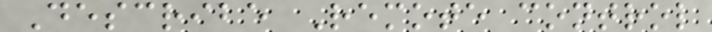Describe Remote control
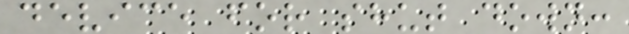device for shut down:
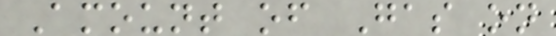Amount of Gas on
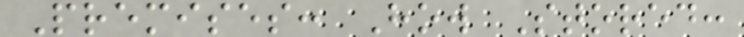Premises: How Stored:
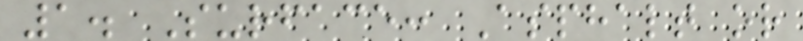1. Surface: Asphalt or
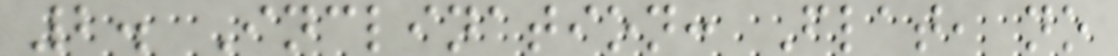2. Inclination: Flat, no
